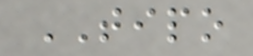TIPO
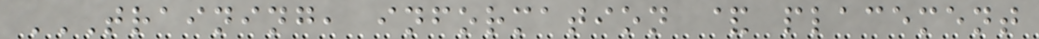TRAINING, INFORMATION & PLACEMENT
